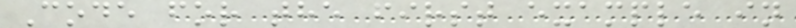Code for the first example in
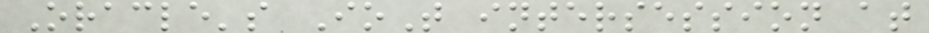Oracle's IoT intersession at
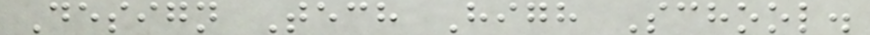Design Tech High School.
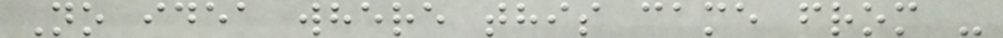No idea where this came from -
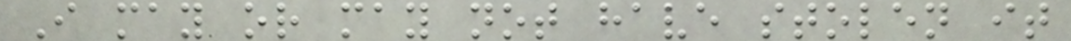I may or may not have stolen it
